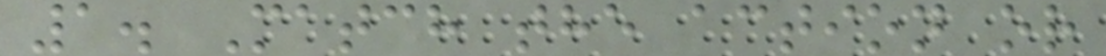1. Match the action or
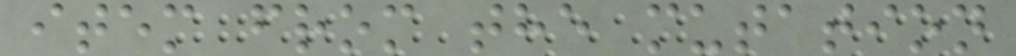item from the mutation
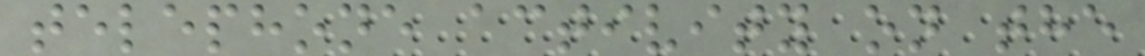telephone activity on the
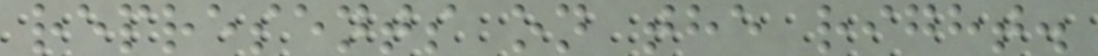represents on the right.
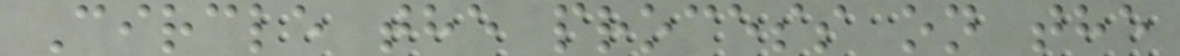Circle the process on the
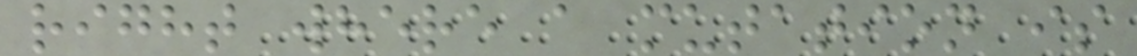right where a mutation is
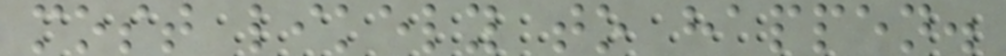most likely to happen.
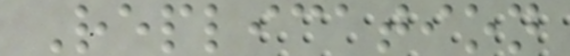Replication
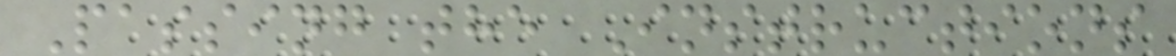Passing the Instructions
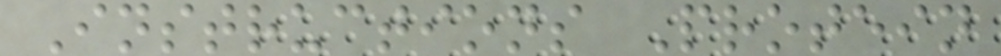Instructions Protein
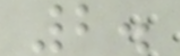2.
